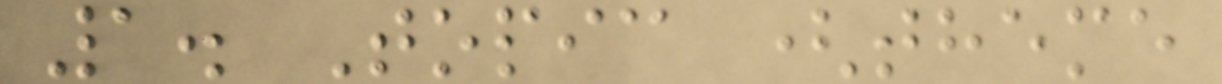1. Topic (theme
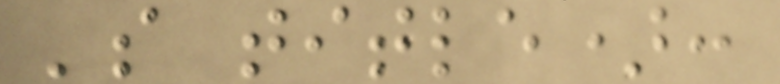's title):
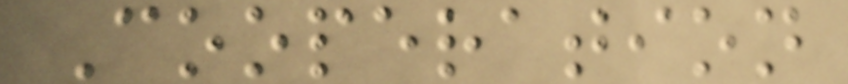Cooperation
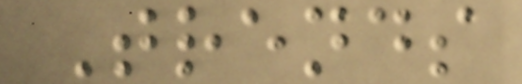Trends
